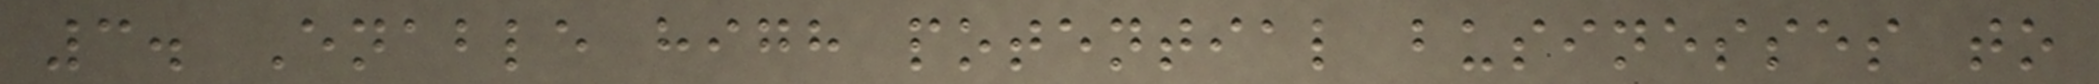3. Enable high potential businesses to
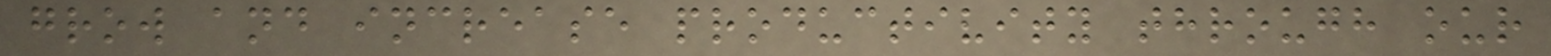grow and increase productivity through our
